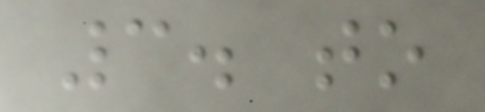3. to
